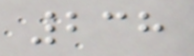238
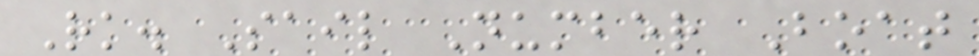Rk. Sail Number Boat
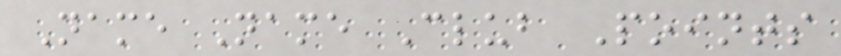Name Name Club Points
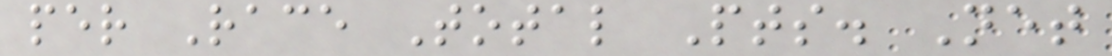per Race Total Pts. Net
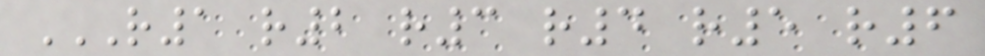R1 R2 R3 R4 R5 R6
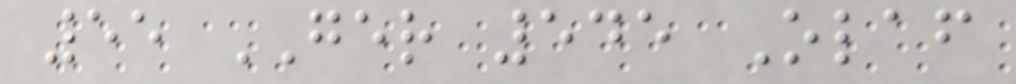55 GER 545 Olaf
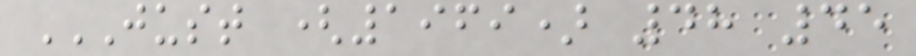JUST (1969) 48 45
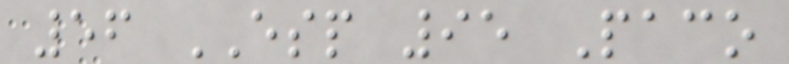56 ESP 95 Paco
